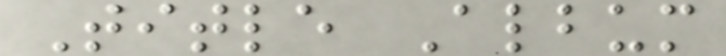Title Album
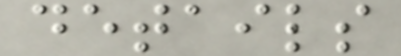details
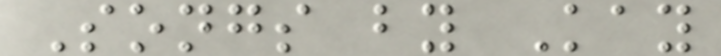Songs by Kay
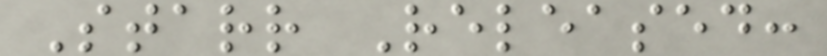Starr Released:
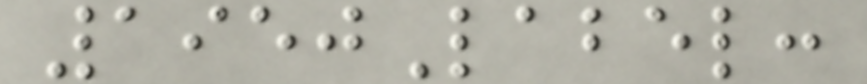1950Label:
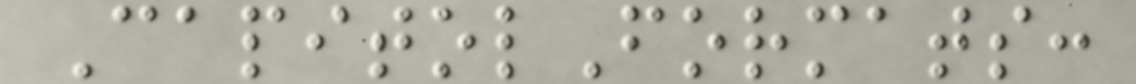CapitolFormats:
